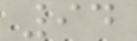94
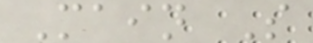Main S
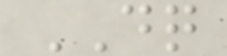DQ
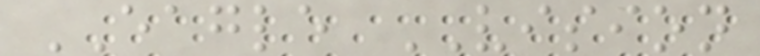EAGLE VISION
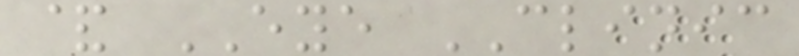& EYE CLINIC
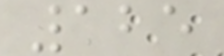125
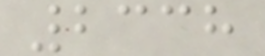2338
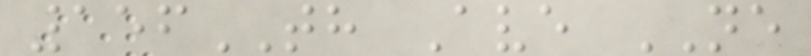156TH Ave NE
